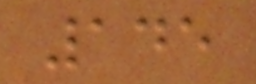145
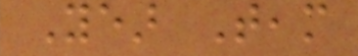Year Team
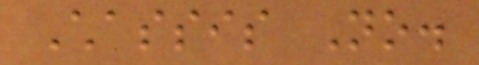Chassis No.
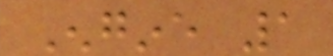Engine 1
